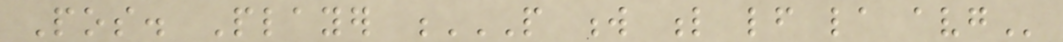Pos. Player P W L LF LA AVG
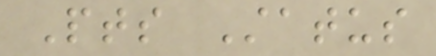Pts Status
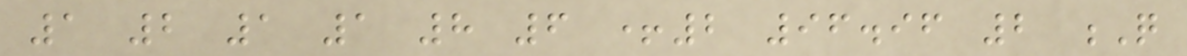1 2 1 1 8 6 +2 96.96 2 Q
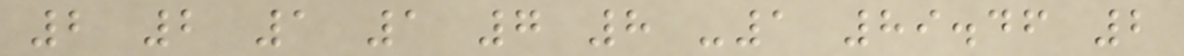2 2 1 1 7 8 -1 89.46 2
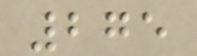275
